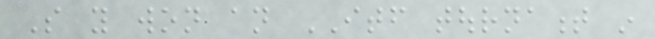So you won an ITF tournament in
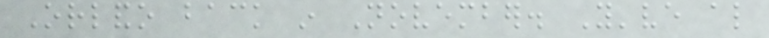Orlando back in November. You've also
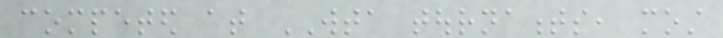competed at WTA tournaments, most
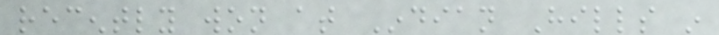recently won at Indian Hills in
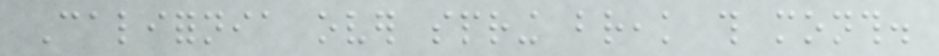California over spring break this month.
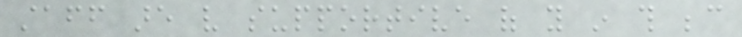staff are very supportive of you in this because
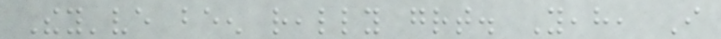They've been really great. Yeah, I
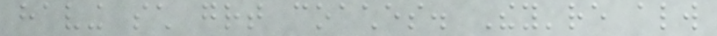having such great coaches. They're always
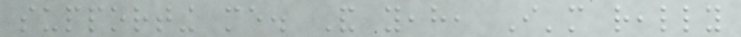supporting me. And yeah, I'm really
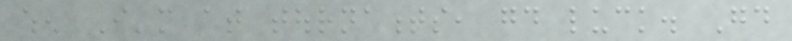when I'm at tournaments, good luck. Good
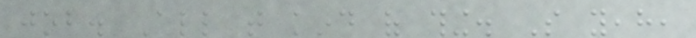job. All that kind of thing. So yeah,
